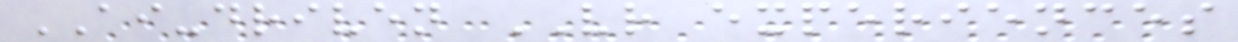AI-driven VR experiences
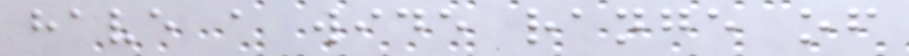have a wide range of
